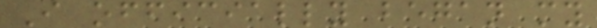I officially began my
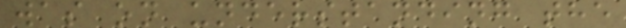was on understanding the
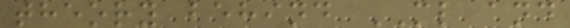theory behind ML and
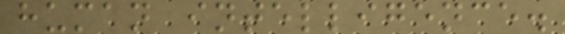human intelligence.
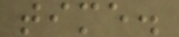time.
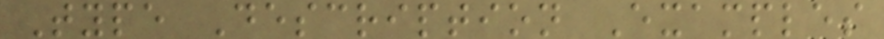Type Description Examples
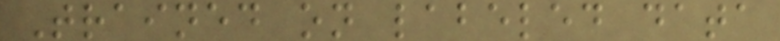Trained on labeled data
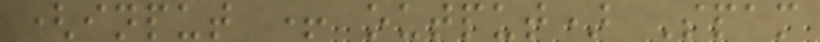(input + output) Spam
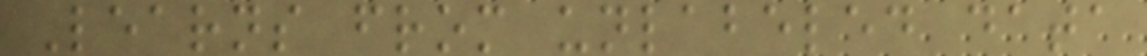Learns from unlabeled data
